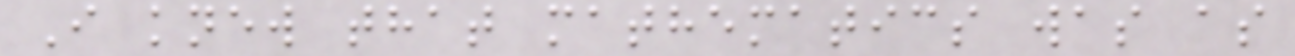I knew that mathematics was as
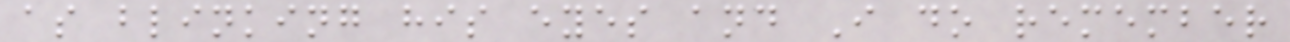as blinking his eyes and I do remember
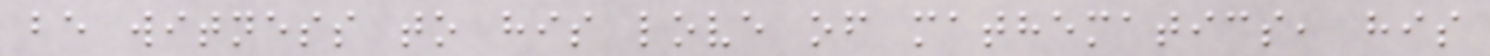be witness to his love of mathematics, his
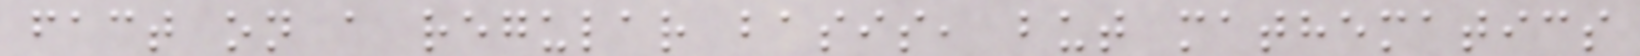fact on a regular basis, but mathematics
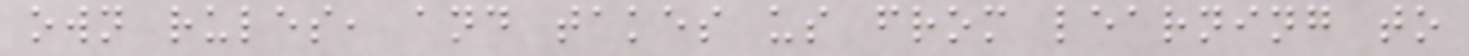own rules, and takes us from learning to
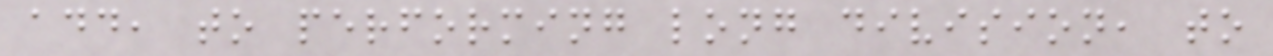add, to performing long division, to
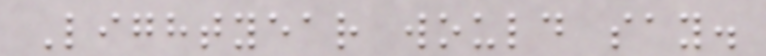Lightyear would say.
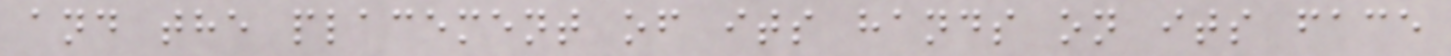and the placement of its hands on its face
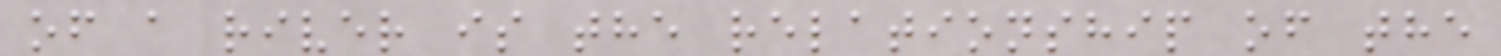of a river is the relationship of the
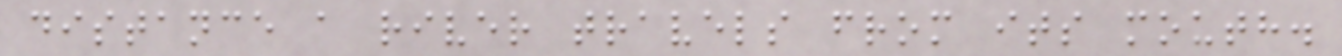distance a river travels from its mouth.
